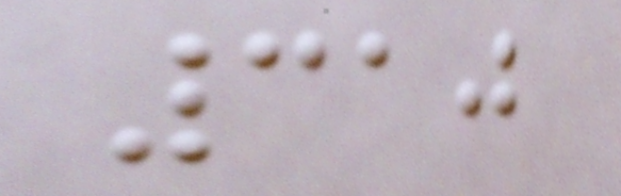310
